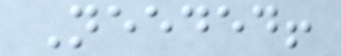Needed!
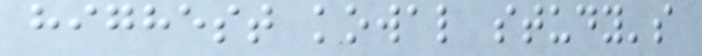highest kowal study's
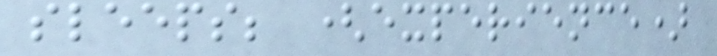sleeps; (experience)
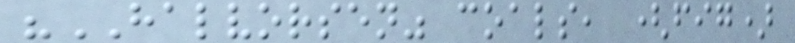"HALVORSEN" coals, (fig)
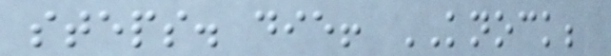steps. die! KNOCK;
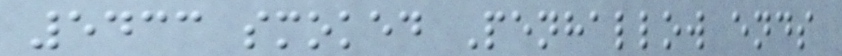5433 smoked Penhallow ends
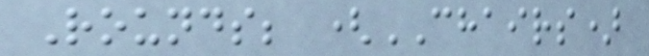Rounds; (CHAIRS)
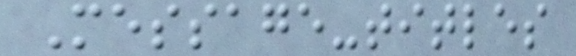Message-titles
